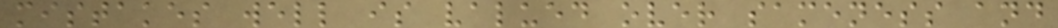mistakes well is valued over sameness and
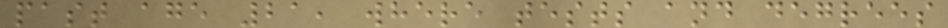past age 21, where tests and degrees
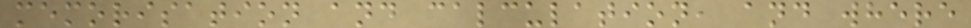memorisation and calculation, and where
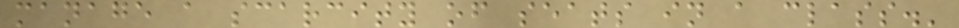manage a scarcity of seats in a class.'
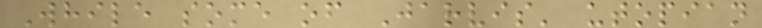While some of Jarvis' utopian
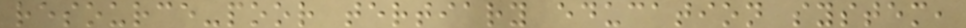resource-poor tertiary education system,
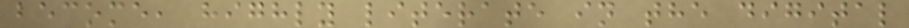become, highly literate in the digital
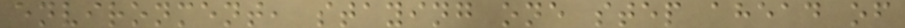environment, staying one step ahead of
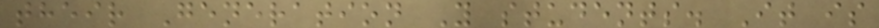their Generation Y students. It is
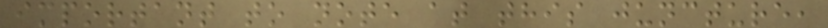important to note at this juncture,
